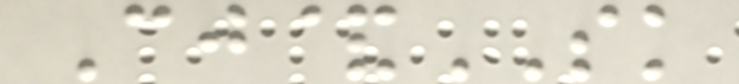Cj&SK
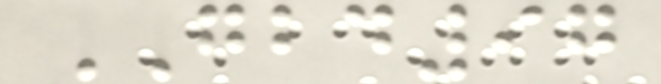GBD97
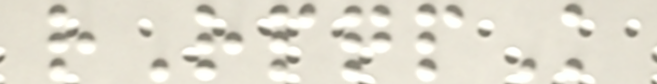rRpqpK
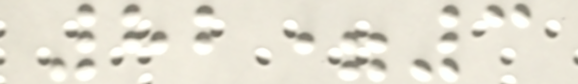82=3
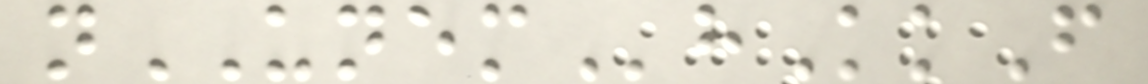nUNEMhKkF
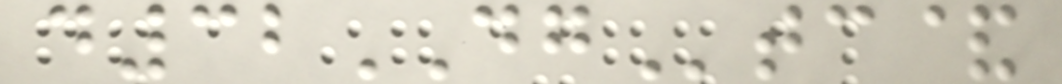d32DGtc&
